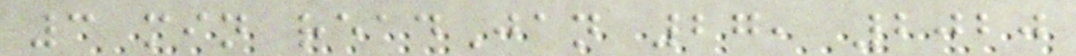3 min readJan 27, 2020
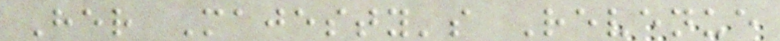Her Majesty's Revenue
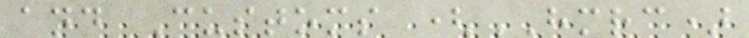and Customs (HMRC)
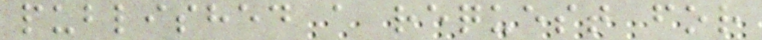published a request for
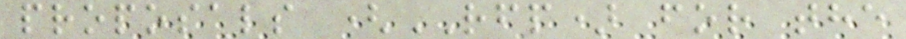proposals (RFP) for the
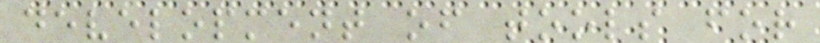development of tools for
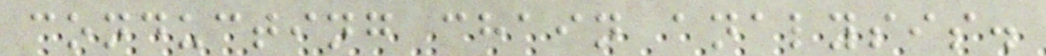conducting chain analysis.
